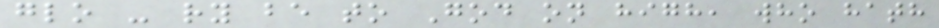glo - ry be to God on high, who hath
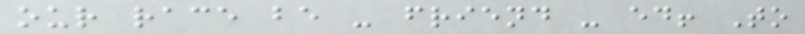our race be - friend - ed! To
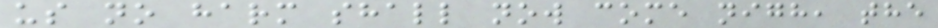us no harm shall now come nigh, the
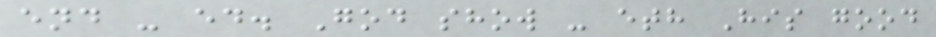end - ed. God show - eth His good
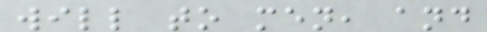will to men, and
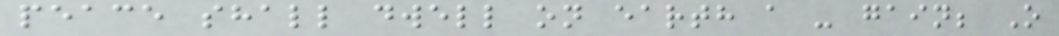peace shall dwell on earth a - gain; O
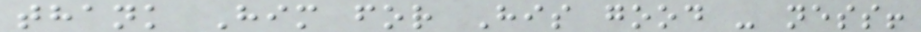thank Him for His good - ness!
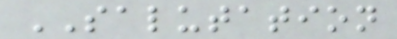SALUTATION
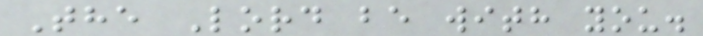The Lord be with you.
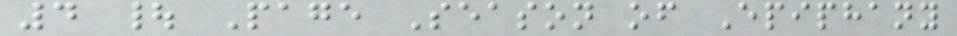4 | Page Season of Epiphany
